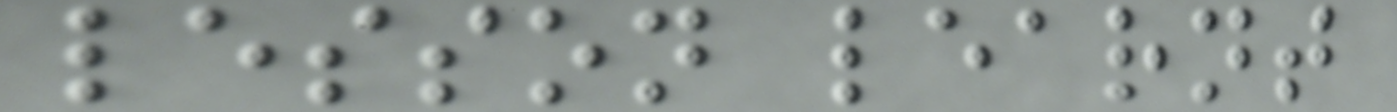lesson learnt
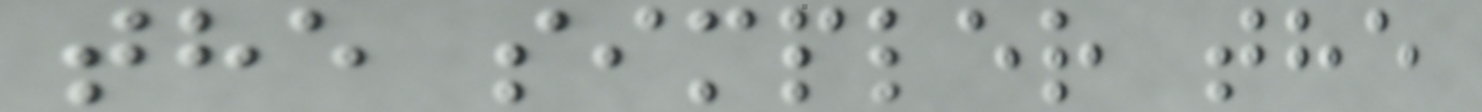the simpler the
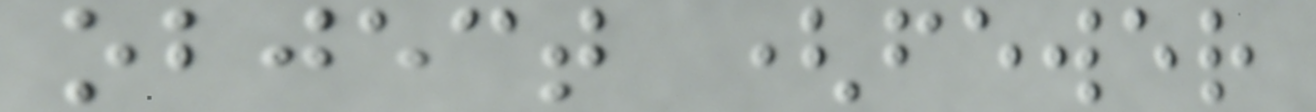object (fewer
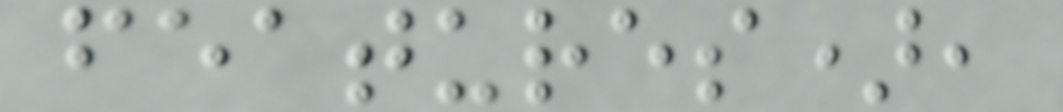features),
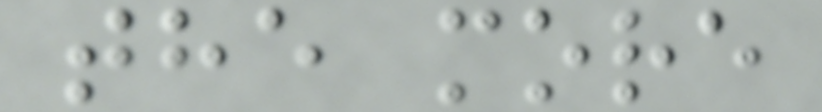the more
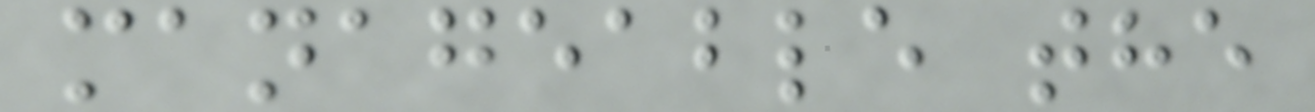manageable the
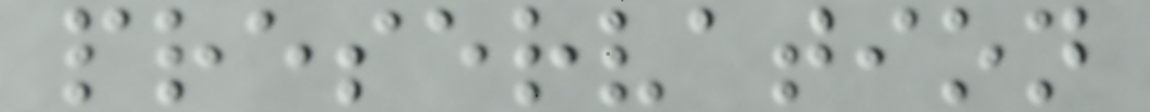preservation
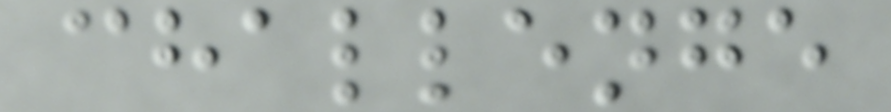challenge
